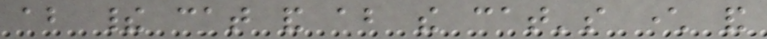about their cat and about the cat's character and
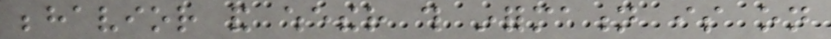behavior and whether this information is on
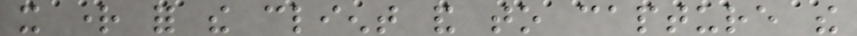it right for the client and to capture the
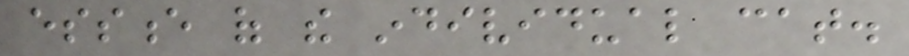essence of the individual cat.
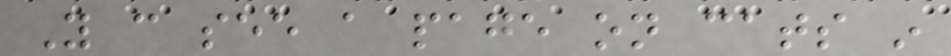You can see a page on cats in
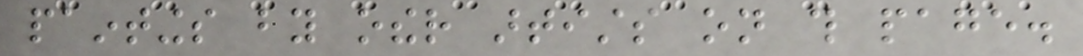paintings by other artists on this page.
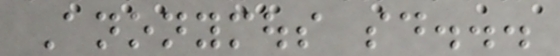Anonymous said...
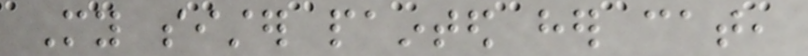My sister painted her cat,
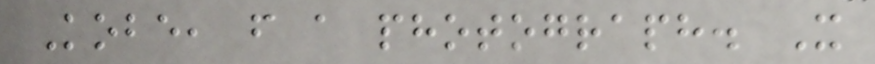Kobe, from a photograph. It
